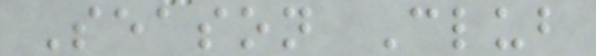Season Club
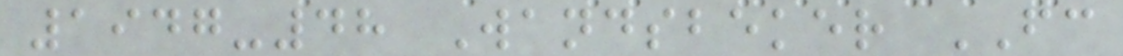1947-48 Wandsbeker FC
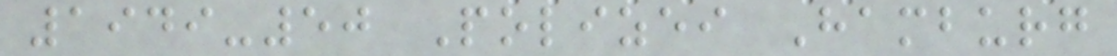1949-50 Polizei Hamburg
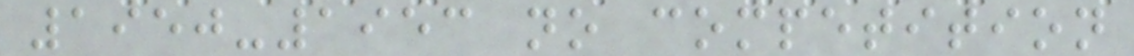1950-1953 no competition
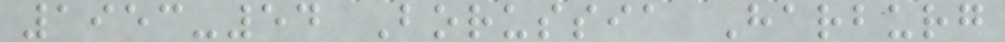1953-54 Borussia Harburg
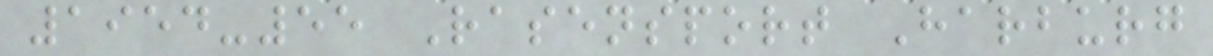1954-55 Rasensport Harburg
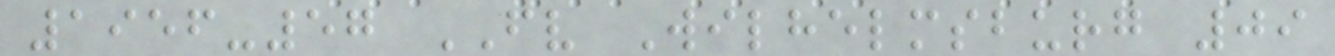1956-57 FV Wilhelmsburg 09
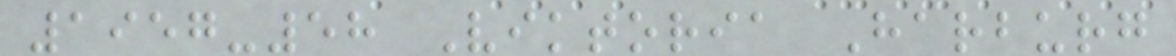1957-58 Viktoria Harburg
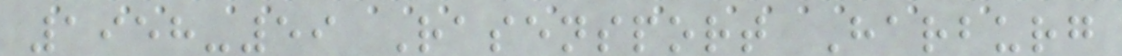1958-59 Rasensport Harburg
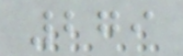279
